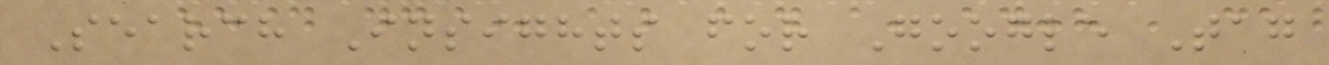Search Insights for Google Tag
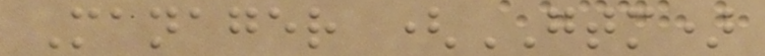Manager (GTM)
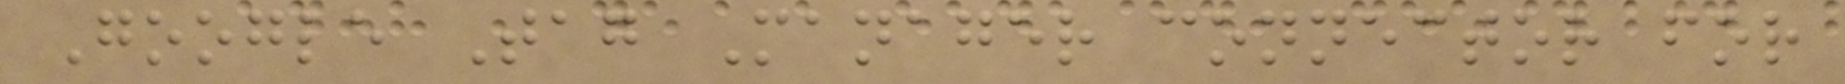Google Tag Manager connector for
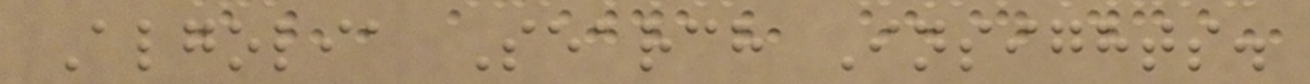Algolia Search Insights.
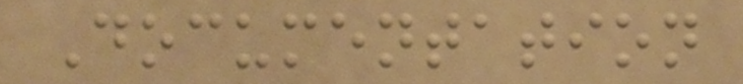Documentation
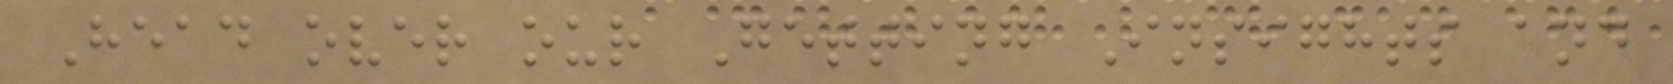Head over our Getting Insights and
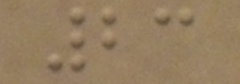23
